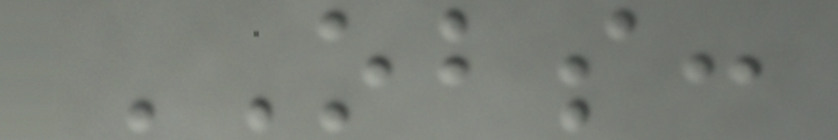OBS:
